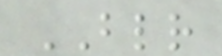BLR
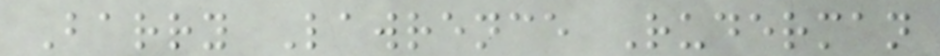Barry Lawrence Ruderman
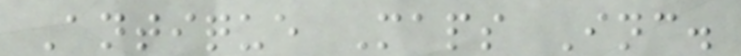Antique Maps Inc.
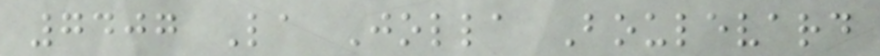7407 La Jolla Boulevard
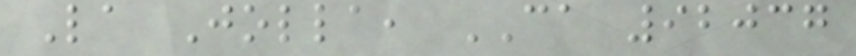La Jolla, CA 92037
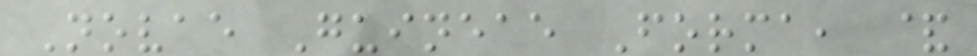Novae Guineae Forma, &
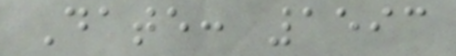Date: 1593
